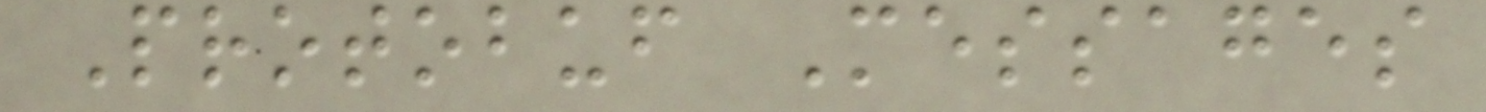Protobuf Messages
